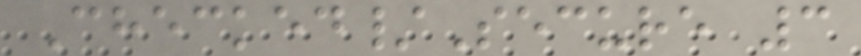Checked/Secure 3
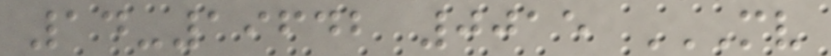14-19642 0015 MV
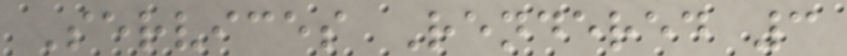Services Rendered 3
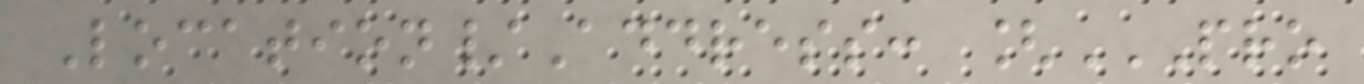Location/Address: [PRO
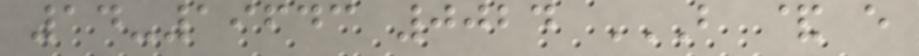14-19643 0024 B & E
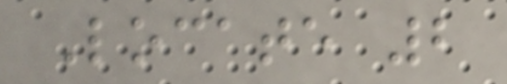Locate 2
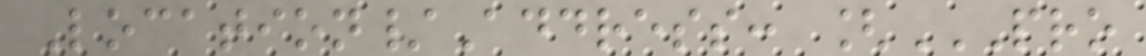Location/Address: [PRO
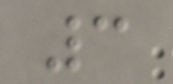3
